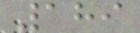189
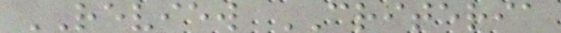REVIEW CRITERIA
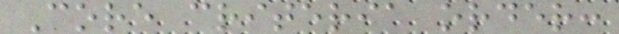Core criteria order:
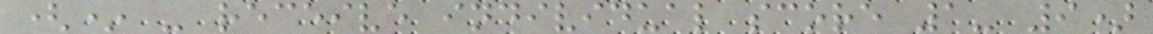(* - receive individual score 1- 9)
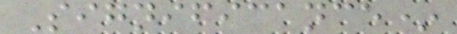Significance*
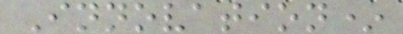Innovation*
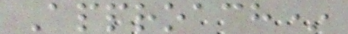Approach*
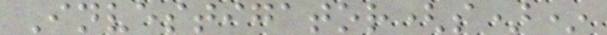Investigator(s)*
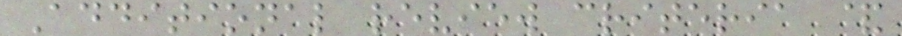Additional review criteria &
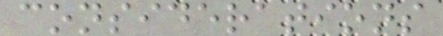considerations
